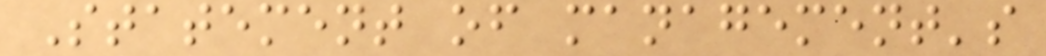Statement of management's
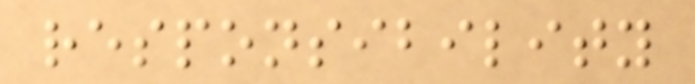responsibility
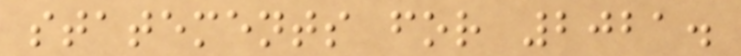statements for 2021.
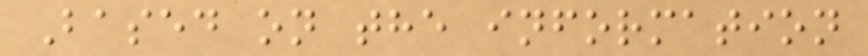Based on the information
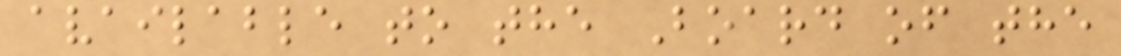available to the Board of the
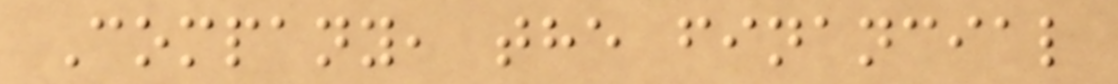Company, the financial
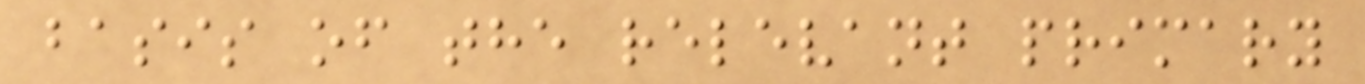basis of the relevant primary
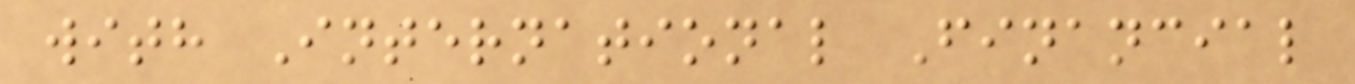with International Financial
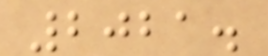2021.
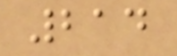214
